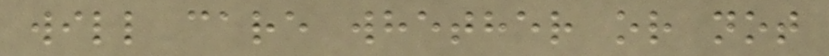will care whether or not
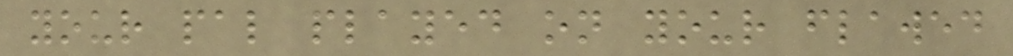your pal played on your flawed
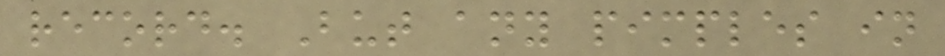record. But any pimples in
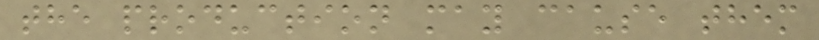the production may cause them
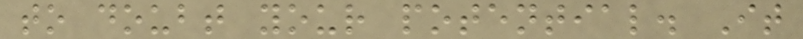to doubt your potential. It
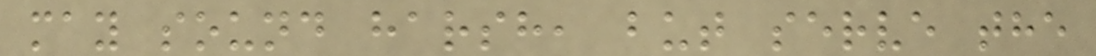may sound harsh, but serve the
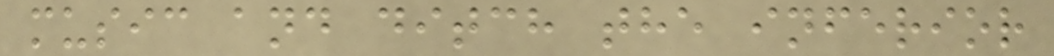music and ditch the inferior
